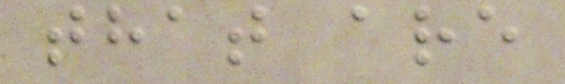that are
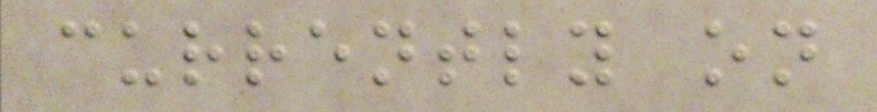currently on
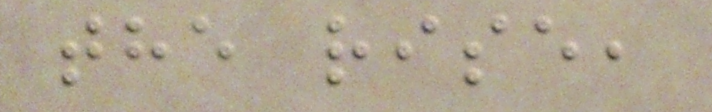the rise,
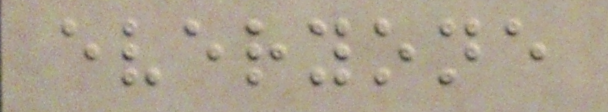everyone
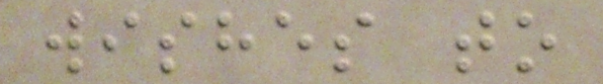wishes to
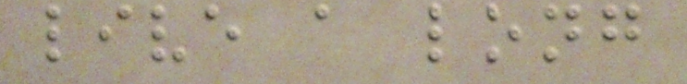live a long
